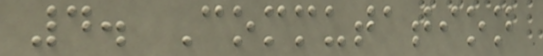4. Commutation
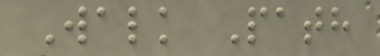Walk Path
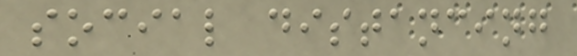social distancing
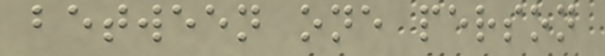between one person
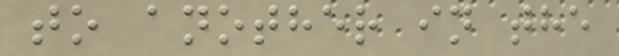to another in the
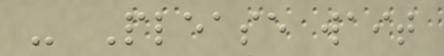- Please wait
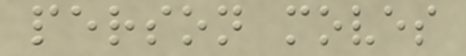person moves
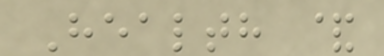Health &
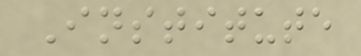Institute
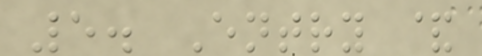5. Entry &
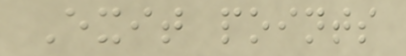Exit points
